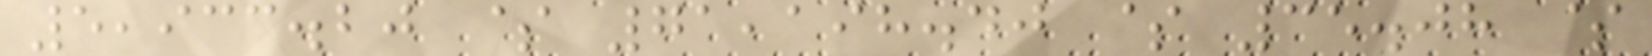5,933.20 $ 71,198.40 $ 35.08 $
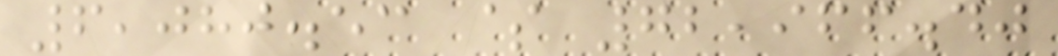6,080.53 $ 72,966.40
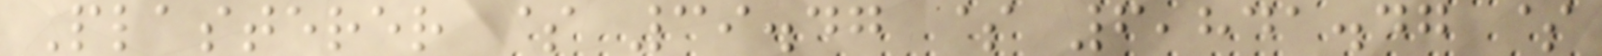Plasterer $ 39.47 $ 6,841.47 $
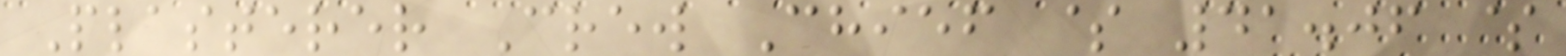Plasterer Crew Chief $ 41.06 $
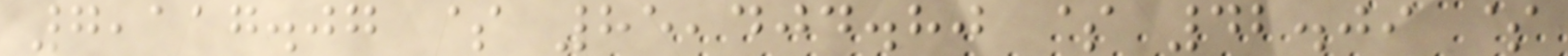7,117.07 $ 85,404.80 $ 42.09 $
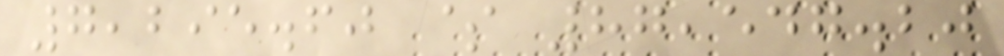7,295.60 $ 87,547.20
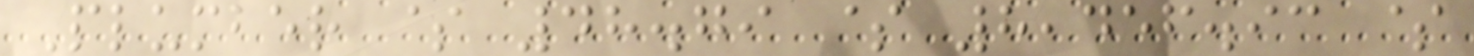Plumber $ 48.79 $ 8,456.93 $
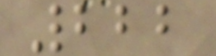222
